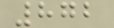872
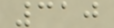310
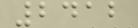2412
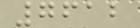7612
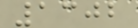1302
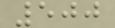500
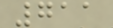711
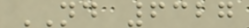ND 6327
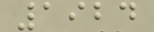1924
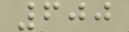600
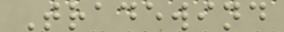Tradewind
